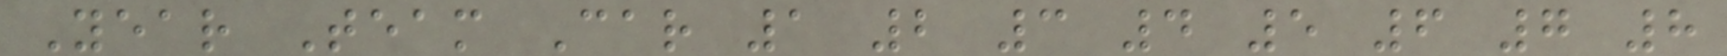Year Team Car 1 2 3 4 5 6 7 8
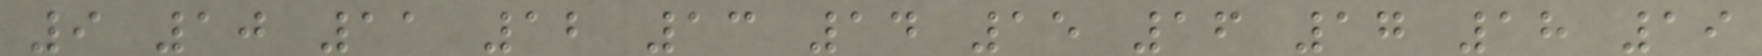9 10 11 12 13 14 15 16 17 18 19
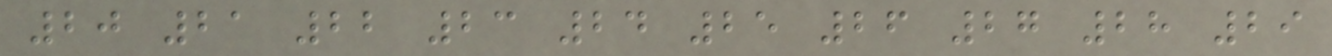20 21 22 23 24 25 26 27 28 29
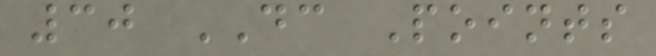30 DC Points
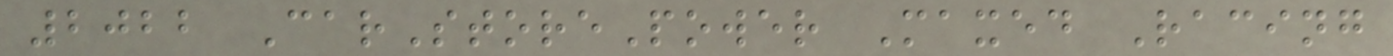2022 CarStorePower Maxed Racing
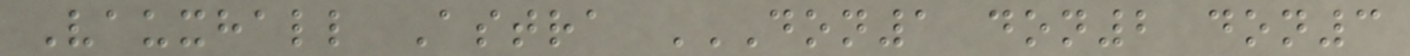Vauxhall Astra DON1 DON2 DON3
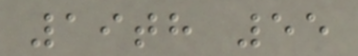19th 55
